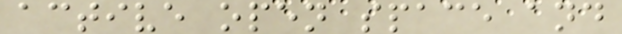active open space and
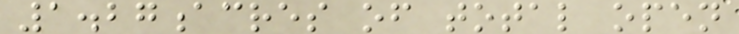1.27acres of total open
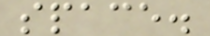space.
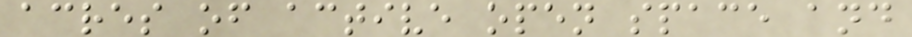acres of active open space and
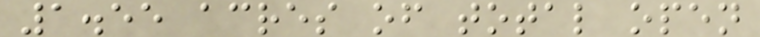1.55 acres of total open
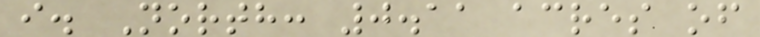i. North: 0.11 acres of
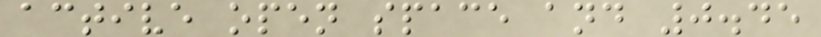active open space and 0.45
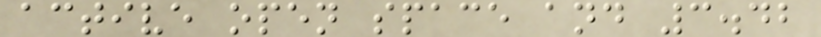active open space and 3.42
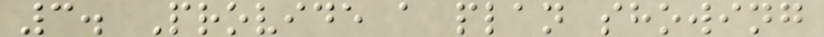3. Provide a plan showing
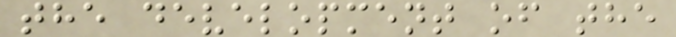the development of the
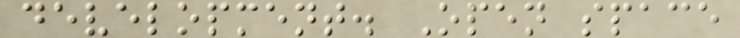development. Open space
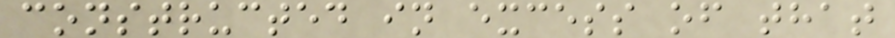constructed in excess of that
